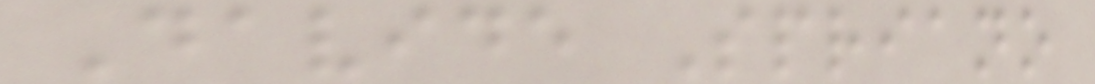Davide Spriano
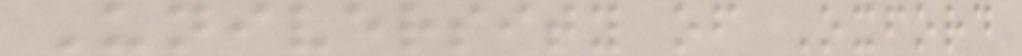University of Oxford
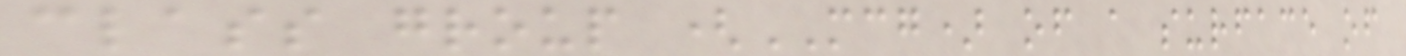class group (MCG) of a surface of
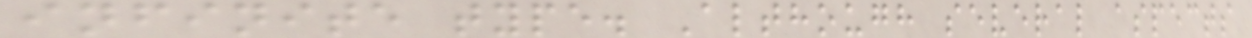infinite type. Although several aspects
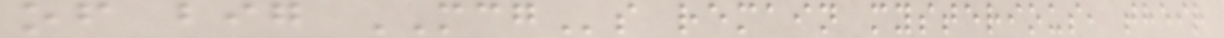of big MCGs remain mysterious, their
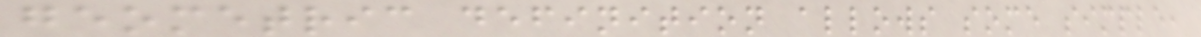geometric definition allows some simple,
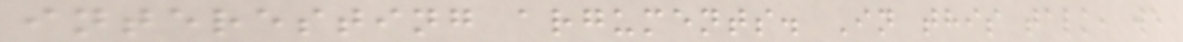interesting arguments. In this talk, we
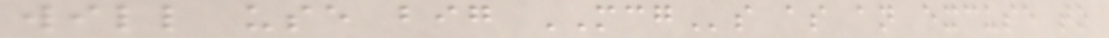will use big MCGs as an excuse to
